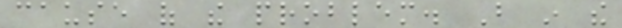cause of the problem. But in the
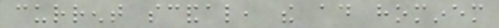current scandal, the ad hominem
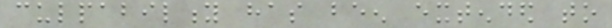culpability has been extended to
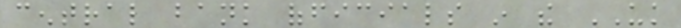central bank officials in the UK
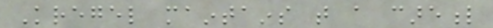Kregel maintains that a careful
